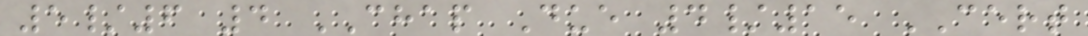5/6 4 CHAP Due 4/15 CERT
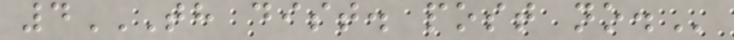4TH DIST. POST NO.
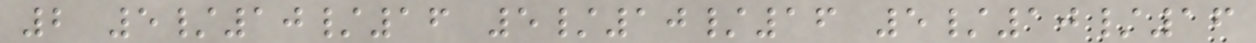2 5/10/16 5/10/16 5/10/16
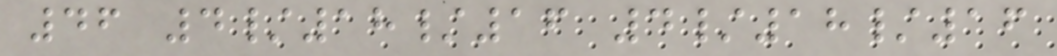46 4/18/16 4/18/16
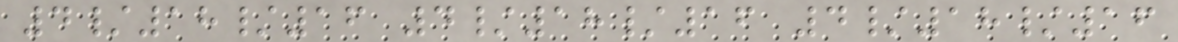4/18/16 4/18/16 4/18/16
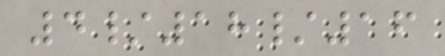4/18/16
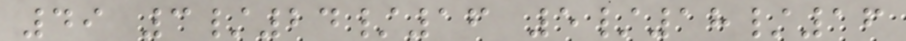49 3/24/16 5/18/16
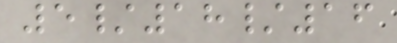5/18/16
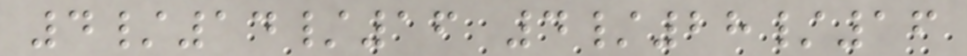4/14/16 4/28/16
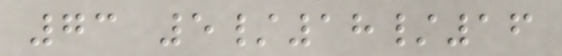73 5/18/16
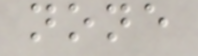none
